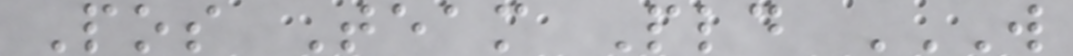Pos Team Pld W
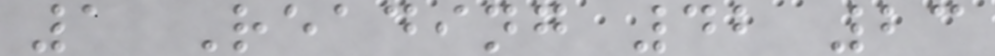1 Reading 42 23
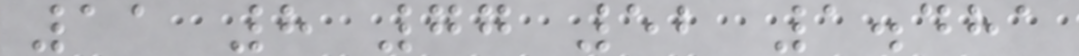11 8 77 52 1.481
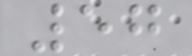57
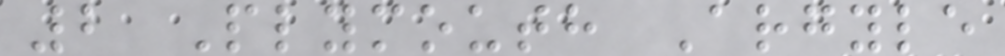2 Plymouth Argyle
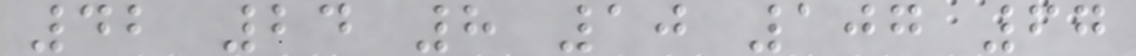42 24 8 10 107 67
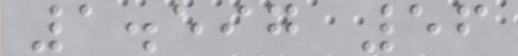1.597 56
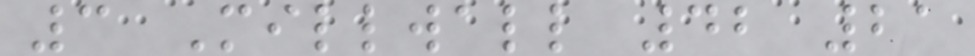3 Millwall 42 21
